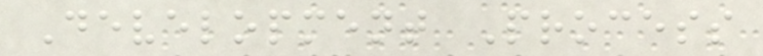Development Process
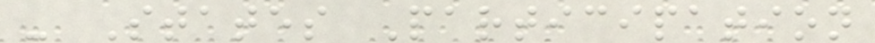- States Participation
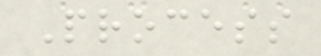Process
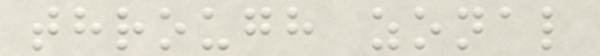through zonal
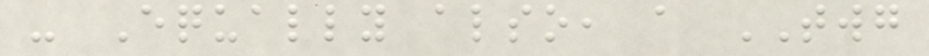- Equally also, a TWG
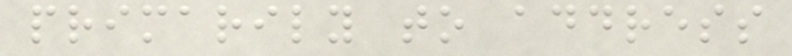primarily to address
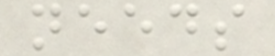needs
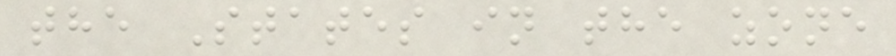the States in the zone
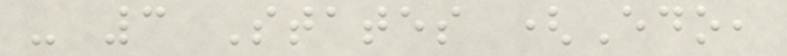- 3 States (Edo,
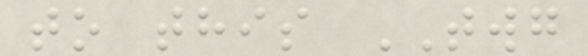to this TWG
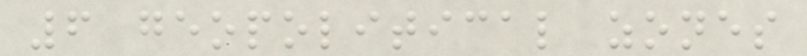6 geopolitical zones
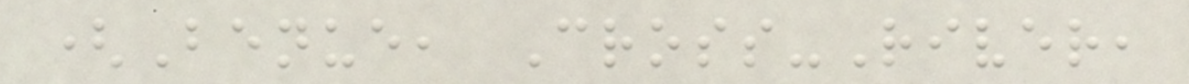(Benue, Cross-River,
